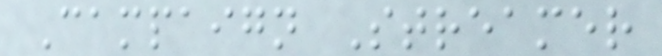Campaign Streamer
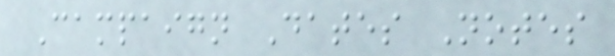Campaign Dates Notes
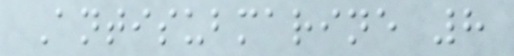Antisubmarine 8
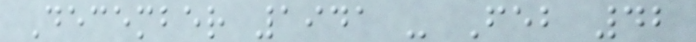December 1941 - Feb 42
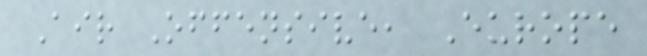Air Offensive, Europe
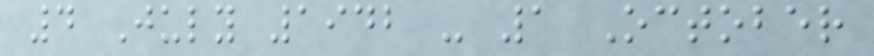4 July 1942 - 1 October
